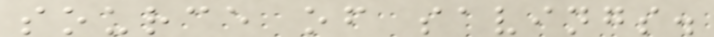source of savings.
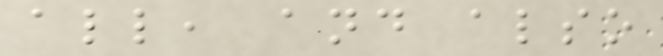all, and also
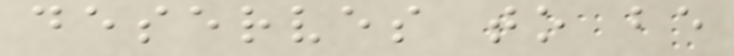deserves to be
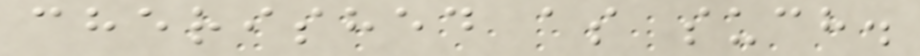cherished as such.
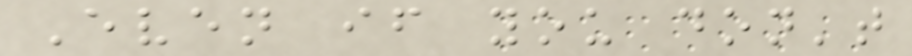Even if you don't
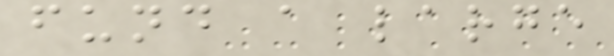fund a large
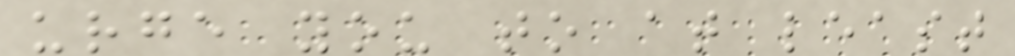urge you to at least
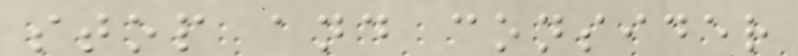stop and consider
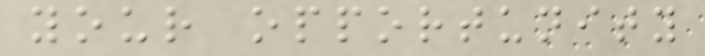your opportunity
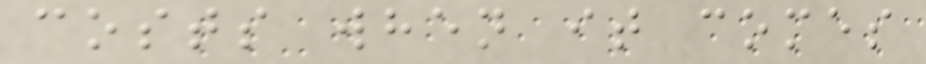costs when it comes
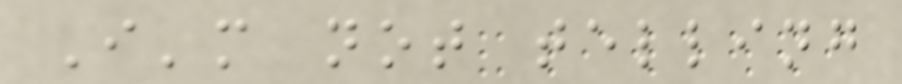I'm not telling
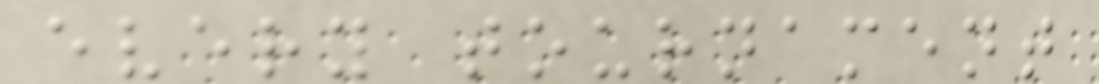every tournament
